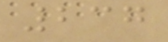237
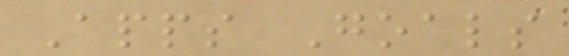Apps Goals
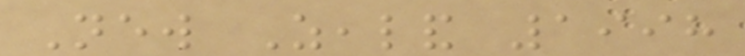New Zealand 1998
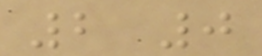2 0
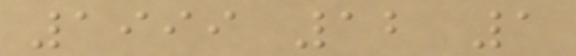1999 12 1
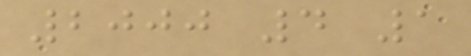2000 4 1
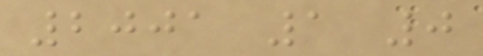2001 1 0
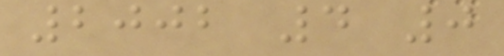2002 4 0
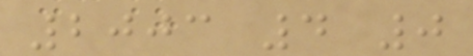2003 4 0
